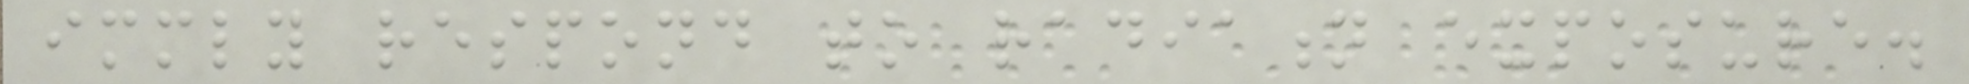immediately respond to radiation exposure.
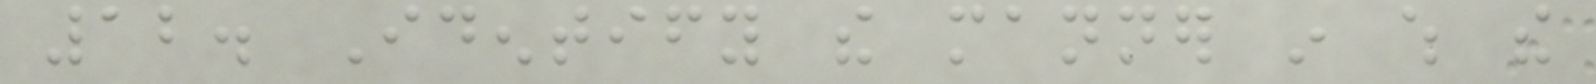12. Identify the manner in which the
